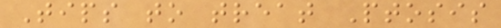Tips to treat Ptosis
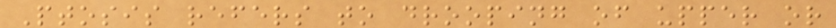Ptosis refers to drooping of upper or
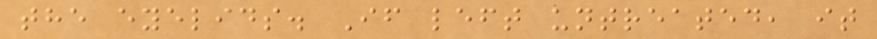the eyelids. If left untreated, it
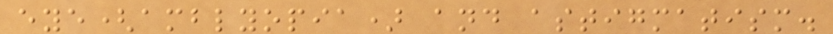eye(amblyopia) and astigmatism.
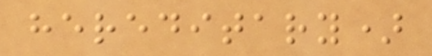hereditary)
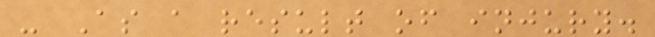- As a result of injury.
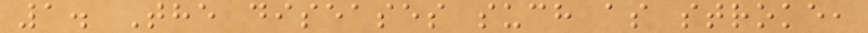1. The diseases such as stroke,
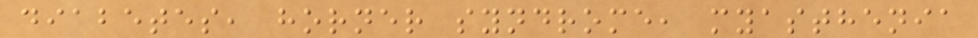diabetes, horner syndrome, myasthenia
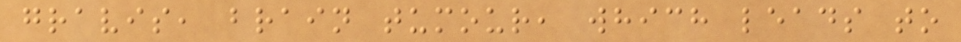gravis, brain tumour, which leads to
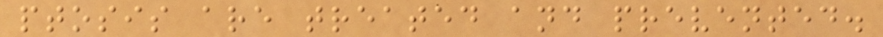ptosis are treated and prevented.
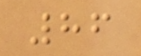86
